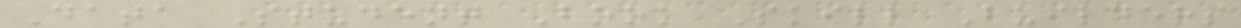Data Student Book Skill Builders
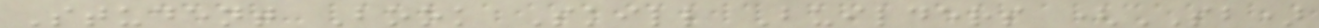Student Book Skill Builders (SB)
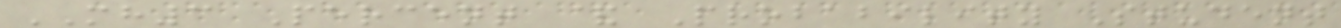MH3 Percent & Probability Student
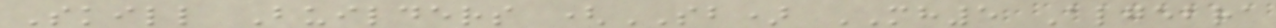Skill Builders (SB) MH5 Algebra
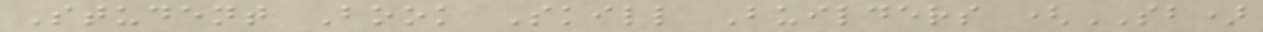Student Book Skill Builders (SB)
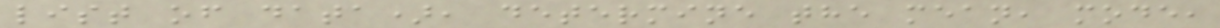list of data), determine the mean, mode,
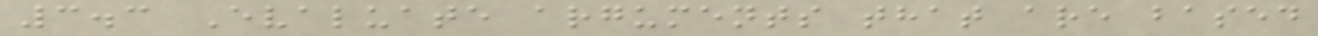3.3 Evaluate arguments that are based
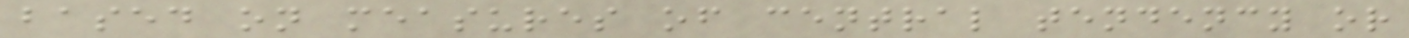based on measures of central tendency or
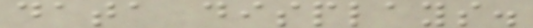data displays.
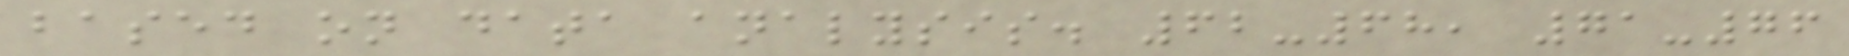based on data analysis. 62-68, 71-76
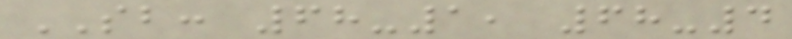SB: 68-1, 68-4
